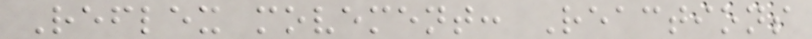Reflex movement: Reactions
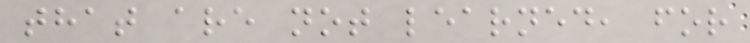that are not learned, for
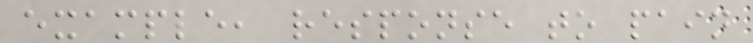example, response to pain
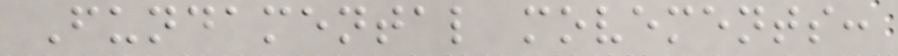Fundamental movements:
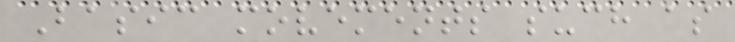Basic movements such as
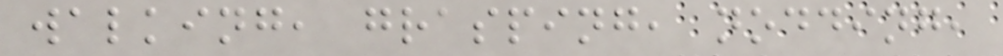walking, grasping, nodding,
